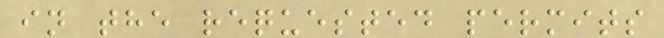in the requested permits
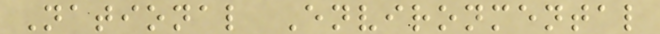National Environmental
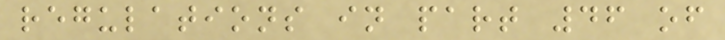regulations in part 46 of
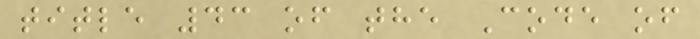title 43 of the Code of
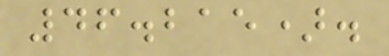46.215).
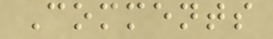Comments
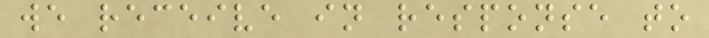we receive in response to
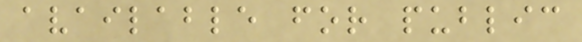available for public
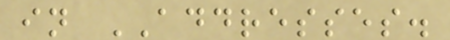in ADDRESSES.
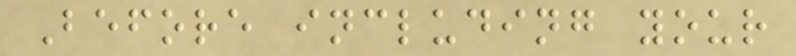Before including your
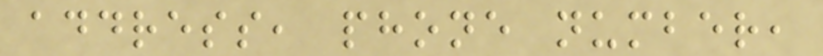address, phone number,
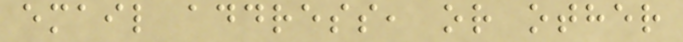email address, or other
